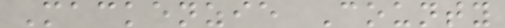Mackenzie County
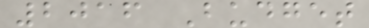2016 Budget
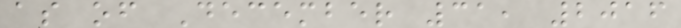as of December 31, 2016
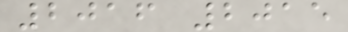2016 2015
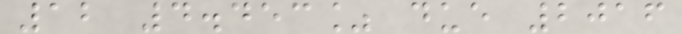12 4.453% due 2016
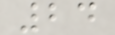24
